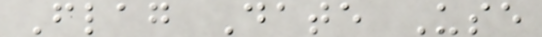Flag Date Use
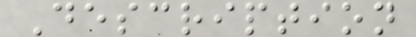Description
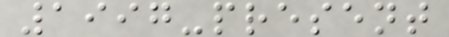1997-present
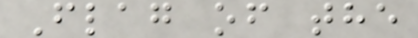Flag of the
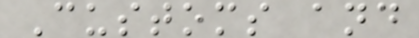Customs and
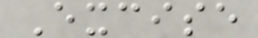Excise
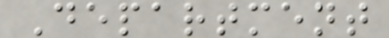Department
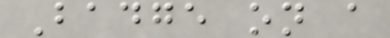Badge on a
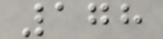178
